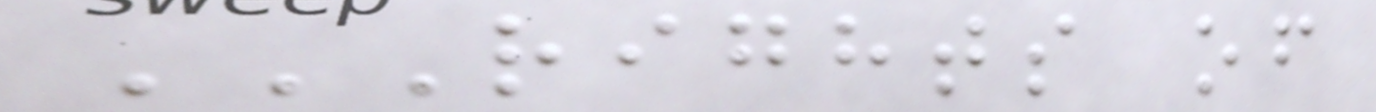RIGHTS OF
